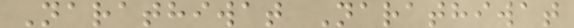Narathiwat Narathiwat
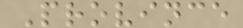Province
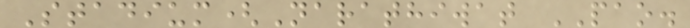Stadium(Narathiwat PAO.
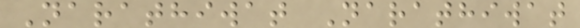Narathiwat Narathiwat
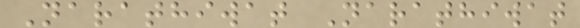Narathiwat Narathiwat
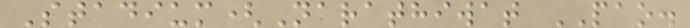Stadium(Narathiwat PAO.
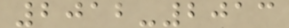2012-2013
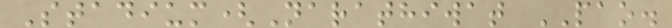Stadium(Narathiwat PAO.
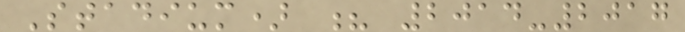Stadium) ? 2014-2017
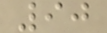90
